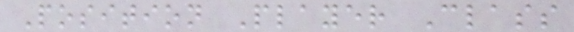Position Player Class
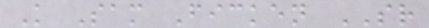K Sam Ficken SR
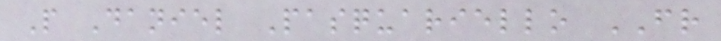P Daniel Pasquariello FR
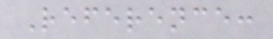Reference:
